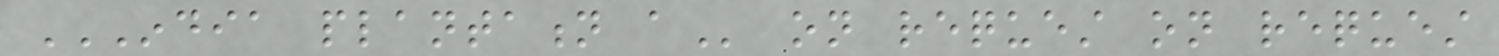INDIA PLANTATION A on request on request
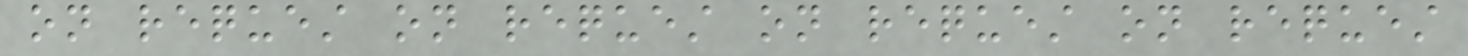on request on request on request on request
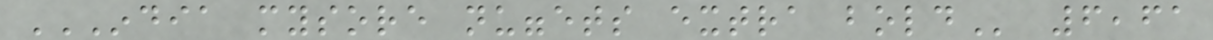INDIA MYSORE NUGGETS EXTRA BOLD 6,61
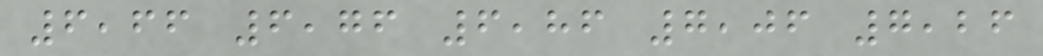6,66 6,76 6,86 7,06 7,26
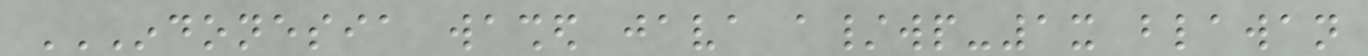INDONESIA WASHED JAVA A/WP-1X BLAWAN
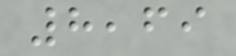8,69
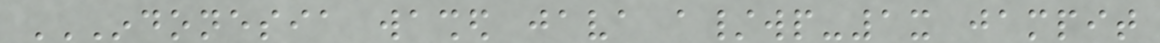INDONESIA WASHED JAVA A/WP-1X JAMPIT
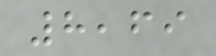8,69
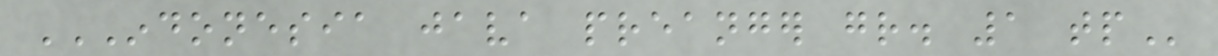INDONESIA JAVA PREANGER GR. 1 TP
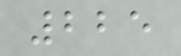225
